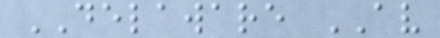DELAWARE AV
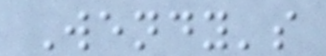Wendy's
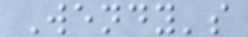Wendy's
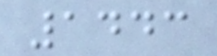1443
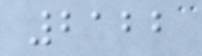2122
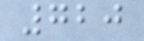720
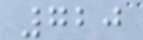720
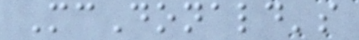McDonald's
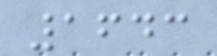1643
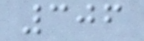306
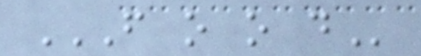F O O D
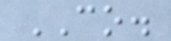CO.
